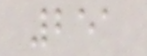251
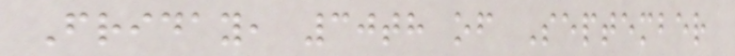Friday, 30th of September
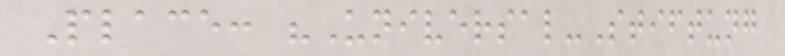Place: "Universal-Stiftung
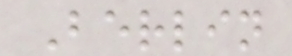Berlin
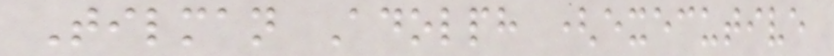Tilman Adolph (executive
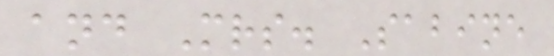and Mrs. Sabine
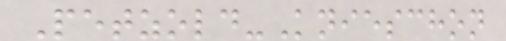Petzold-Knieschon
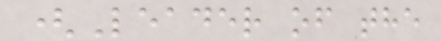(Leader of the
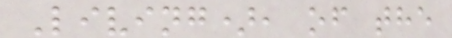Living), of the
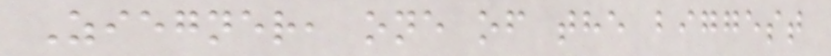Ziegner, one of the biggest
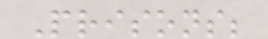Prisons;
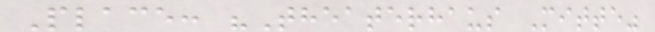Place: "Theaterhaus Mitte"
